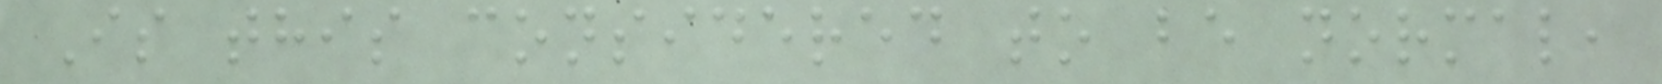Is this considered to be normal,
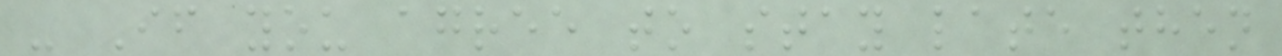- If you agree to stay late then
